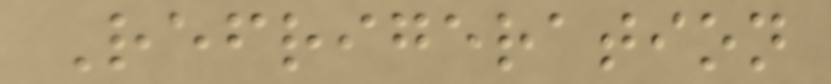Refrigeration
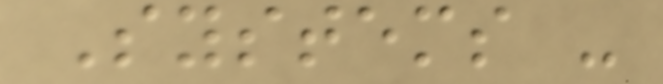Systems -
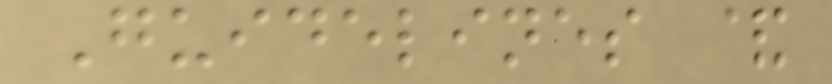Guidelines &
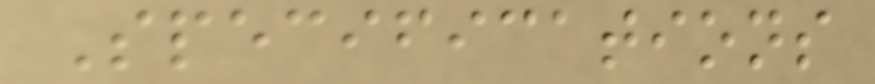Specifications
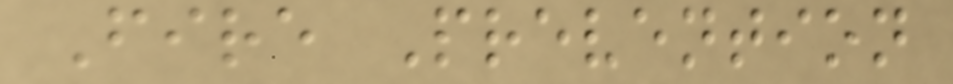Fire Prevention
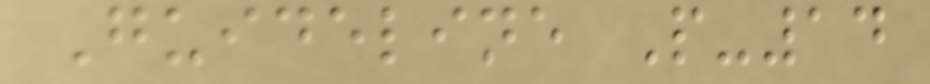Guideline P-14
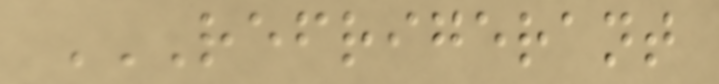REFRIGERANT
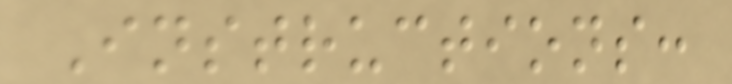Instructions:
